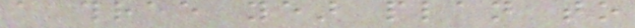a three year plan to
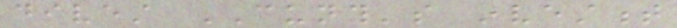divest CUNY's investment
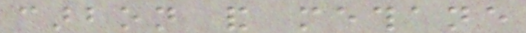carbon and methane
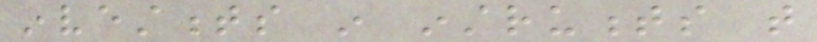investments in instruments that
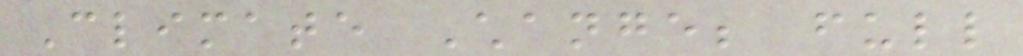Climate Change; full
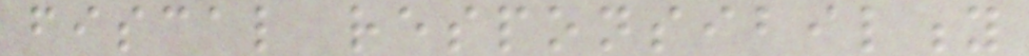fiscal responsibility
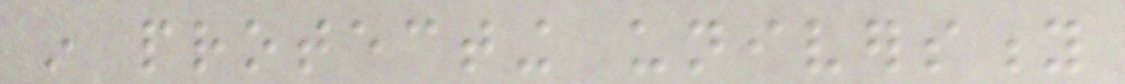in protecting university
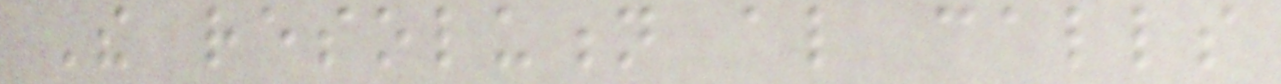The resolution also calls
